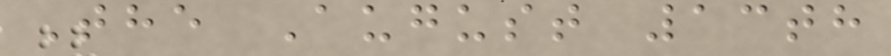The August 13th
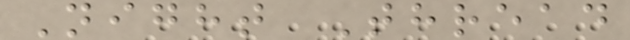Night Thread
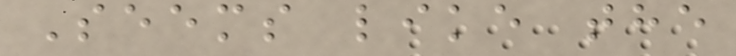Seems like the
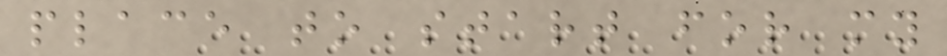place to start for my
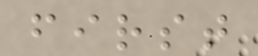first
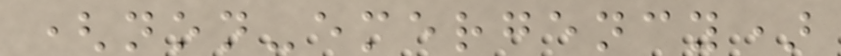(non-emergency)
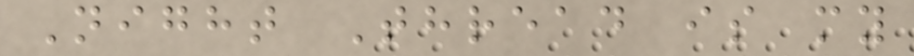Night Thread is my
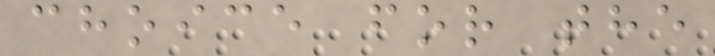choice for the
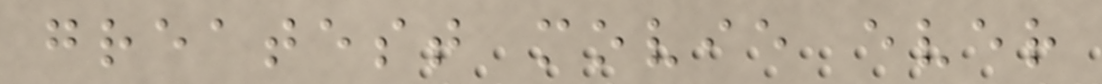greatest movie ever
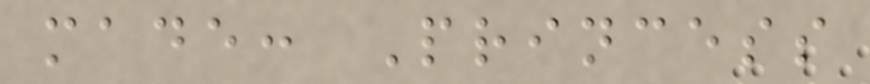made: Princess
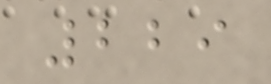229
